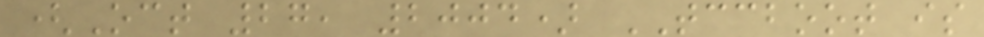(Oct 27, 2004) TCCBOOT is
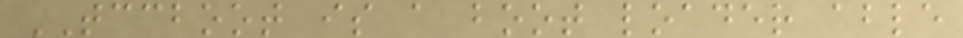TCCBOOT is a boot loader able
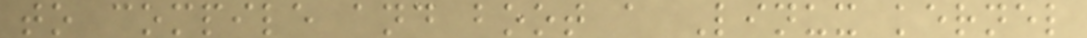to compile and boot a Linux kernel
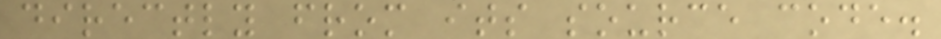directly from its source code.
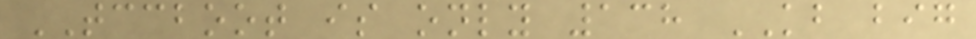TCCBOOT is only 138 KB big
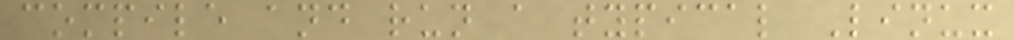compile and run a typical Linux
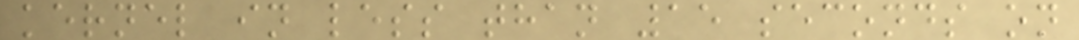kernel in less than 15 seconds on
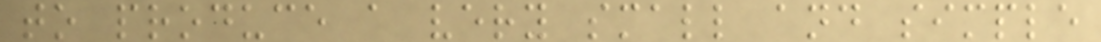to produce a very small and simple
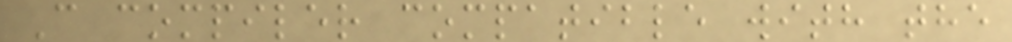C compiler compatible with the
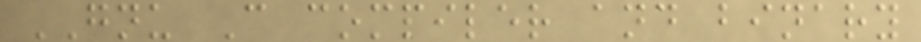GNU C compiler and binary
